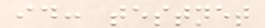id: testnet
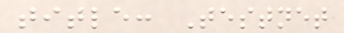title: Testnet
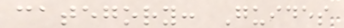category: Guides
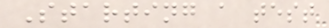Starting a test
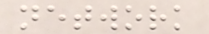network
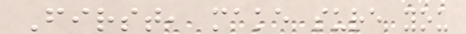First, make sure you
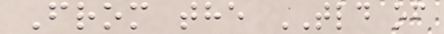From the TLD of
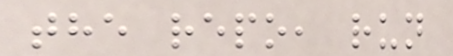the repo, run
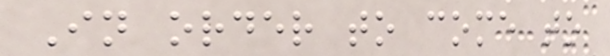In order to come to
